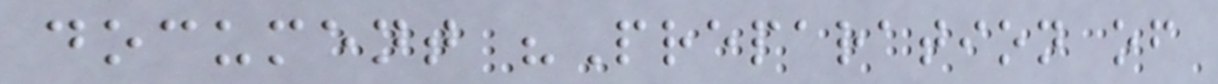document "Preparation of
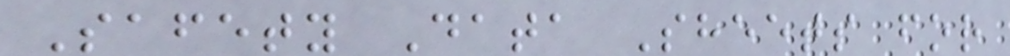Safety Data Sheets for
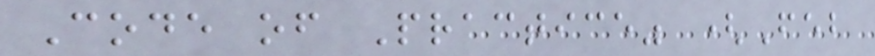Code of Practice" (Feb
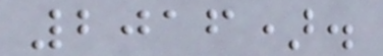2016).
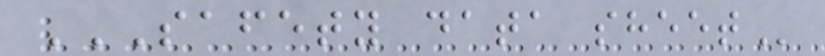SAFETY DATA SHEET
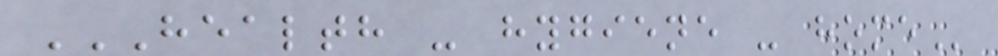HEALTH - HYGIENE - HOME
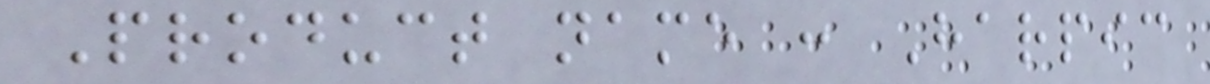Product name : Harpic
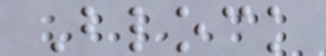Block
